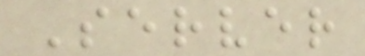Server
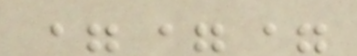===
